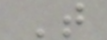T
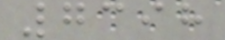7398
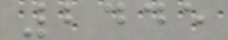2445
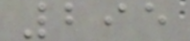295
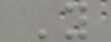Y
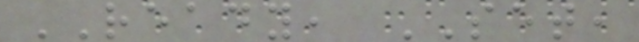READY, SET,
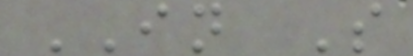IN S
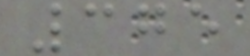375
